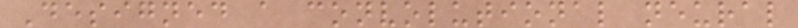Designed a convolutional neural
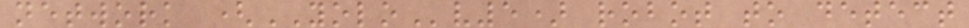network (YOLOv5) robot to detect
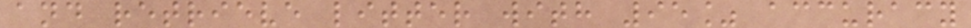and retrieve litter with 95% accuracy
